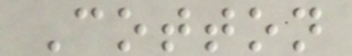Cotton
